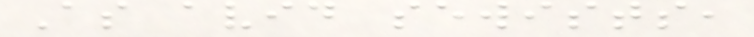As avid sewists,
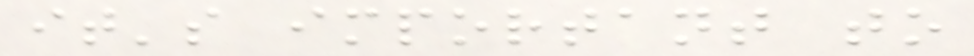it's important to
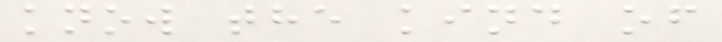know the kind of
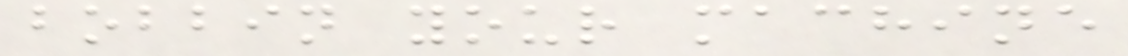bobbin your machine
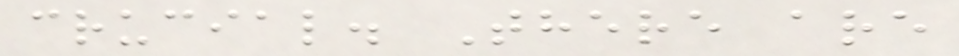crucial. There are
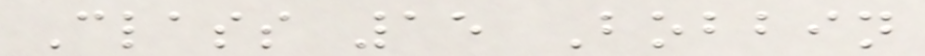Class 15 Bobbin
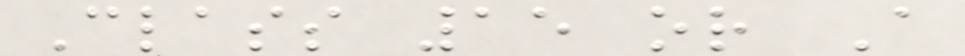Class 15 or A
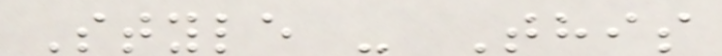Style - This
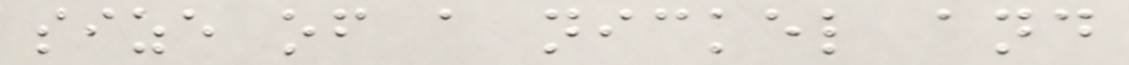size of a nickel and
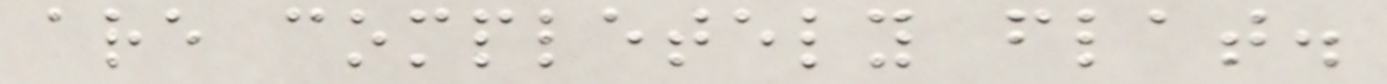are completely flat.
